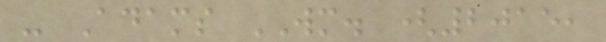- Adams WM. (2015,
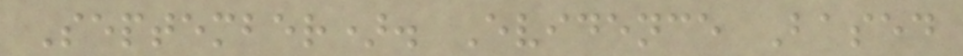September). Evidence Based
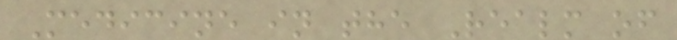Medicine in the Realm of
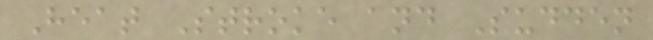Heat Stroke and Sudden
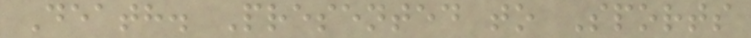Death. Presented to Sports
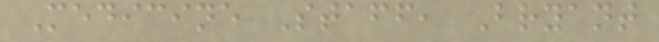Medicine Staff, Bryant
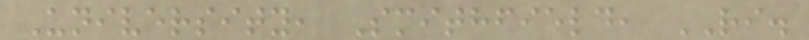University, Smithfield, RI.
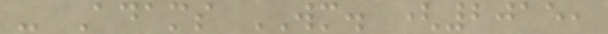- Adams WM. (2015,
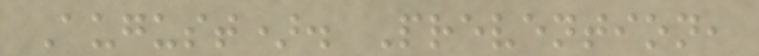August). Prevention,
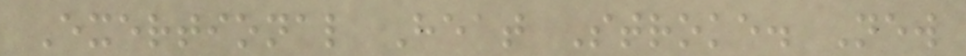Exertional Heat Stroke. New
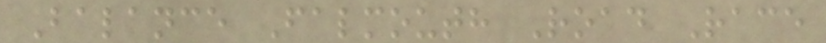Balance Falmouth Road Race
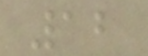12
